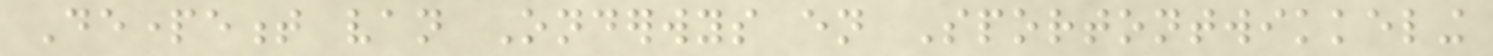Departement van Onderwys en Sportontwikkeling
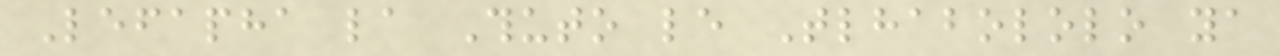Lefapha la Thuto le Tlhabololo ya
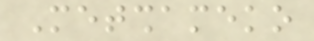Metshameko
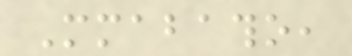Mmabatho,
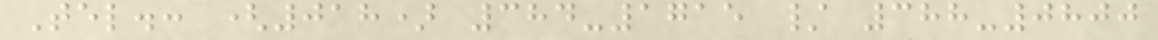Tel.: (018) 384-1715 / 388-0800
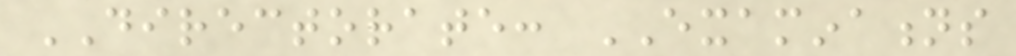DIRECTORATE: EXAMINATIONS
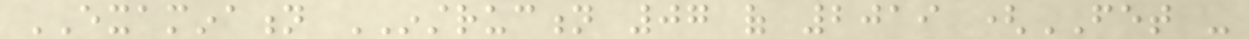EXAMINATION INSTRUCTION 07 of 2019 (FET -
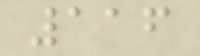116
